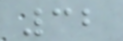32
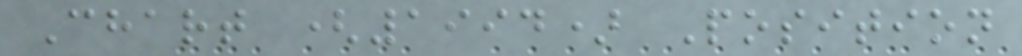Chart (1994) Position
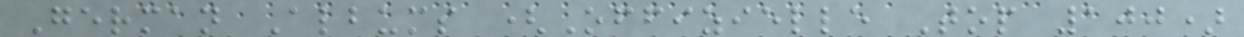German Albums (Offizielle Top 100)
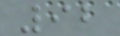92
